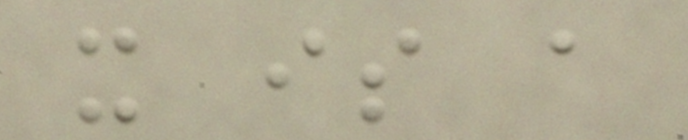it is a
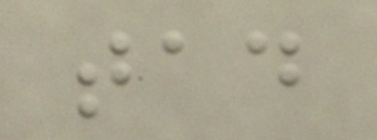tad
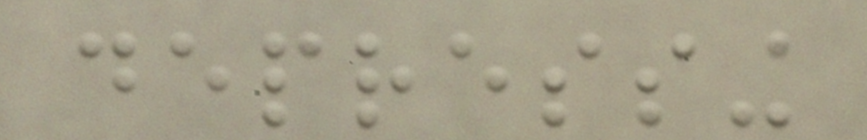depressing
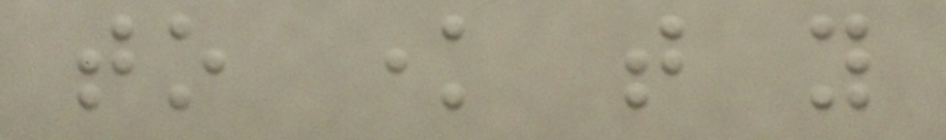to know that you
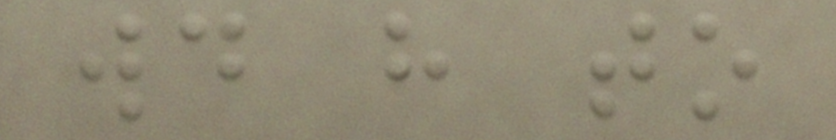would have to
